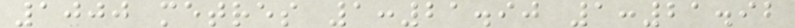1000 metres 1:21.90 1:21.92
